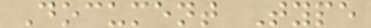Document Type
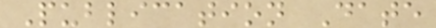Publication Date
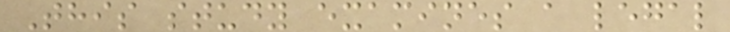This study examines a legal
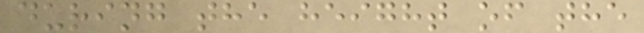during the height of the
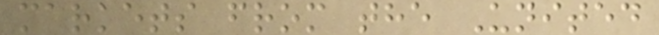markets from the United
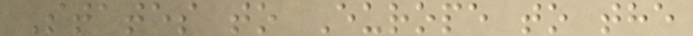States to Europe to the
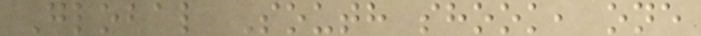Global South shook, one
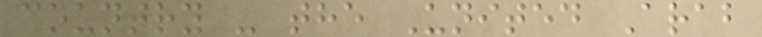country - the United Arab
